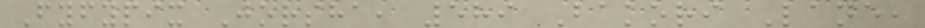Fyfypix Jorsha, 589 Bakori Lane,
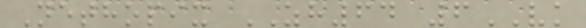Nethopix ZH64 6VK
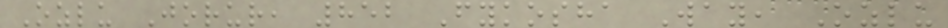Ozlu Jorur, 852 Fykosha Way, Ozlu
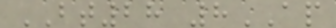BT28 8AP
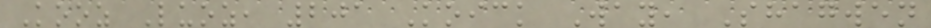Kooz Luoz, 201 Koick Way, Shagwen
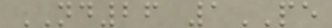ND26 1PE
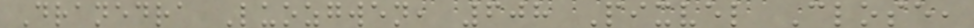Dranedra Luozgwen, 608 Pixvel Close,
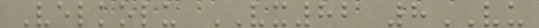Velkolu VX82 8VU
